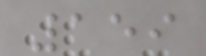159
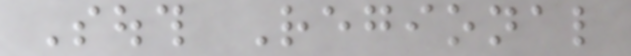South Regional
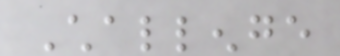Challenge
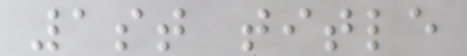1st title
